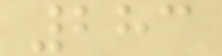283
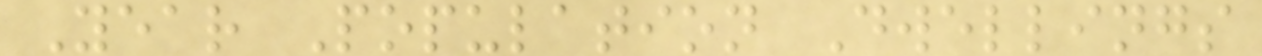Year Population Dwellings
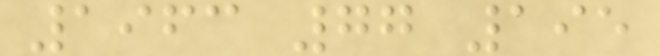1963 77 195
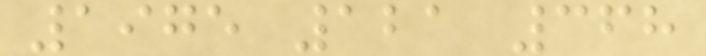1975 121 368
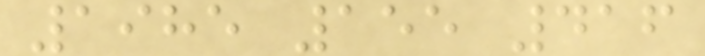1985 155 416
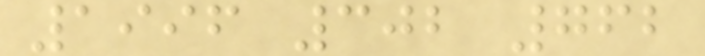1996 302 762
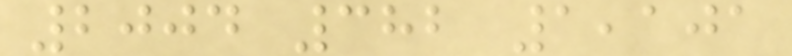2004 382 1,101
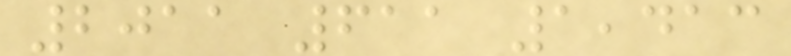2011 611 1,413
